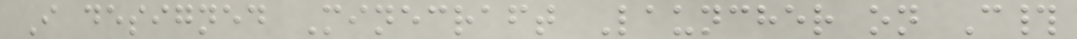I designed Minecraft Launcher on C#
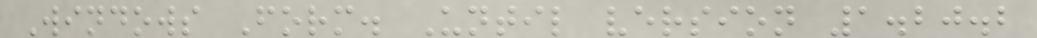Windows Form. Until version 1.20.2
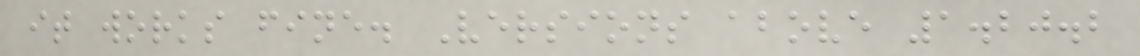it works fine. Versions above 1.20.2
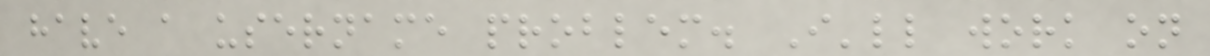have a username problem. I'll work on
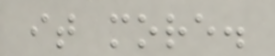it more.
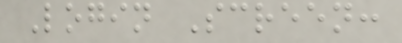Login Screen:
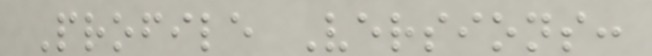Profile Versions:
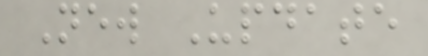New Update
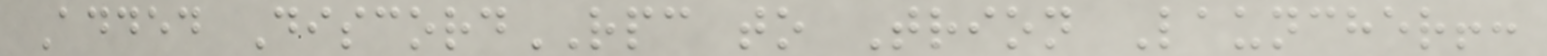Added DiscordRPC to Trion Launcher!:
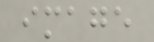image
